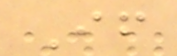If
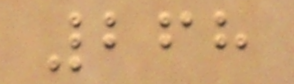268
